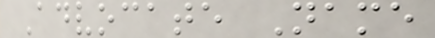Advocate Name
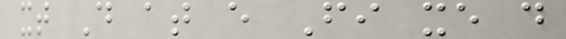xt D at e Fi xe d
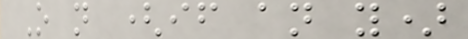O n (if an y)
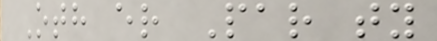Oth er Par ty
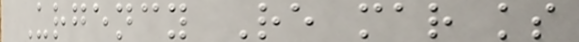Urgency Re mar ks
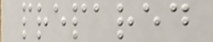prepared
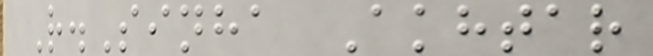R.Sinha Akhtar
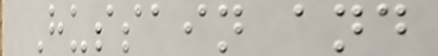Hussain and
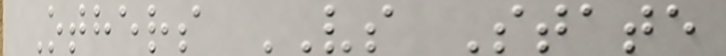Others VS State
